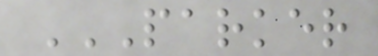PARKER
